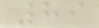89
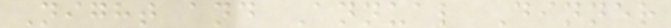Night and Annual Dinner
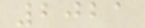2021
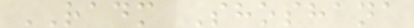RADM Shoshana
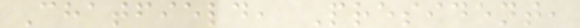Chatfield, President,
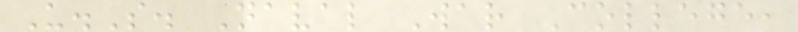U.S. Naval War College,
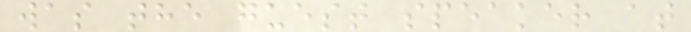was the guest speaker at
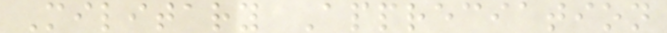Military Appreciation
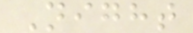Night
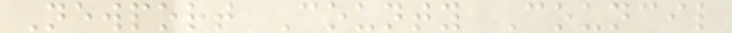Newport County Council
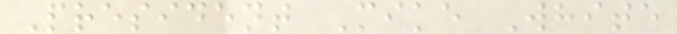President Mike White
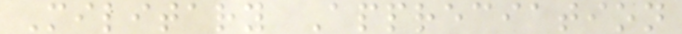Military Appreciation
